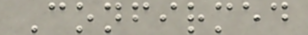Confirmed
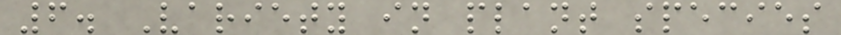6. Variety in plant species
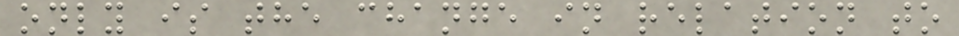only is the change in relation to
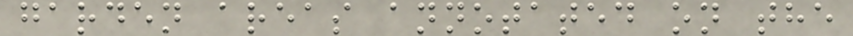garden areas annotated on the
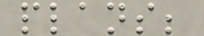plans;
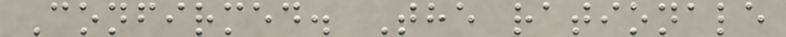Confirmed. The rationale
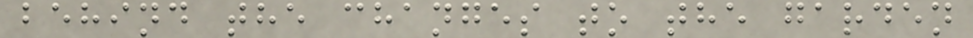behind the changes to the garden
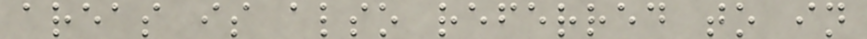areas is also referred to in
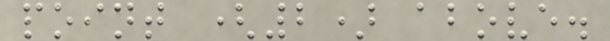point (2) above.
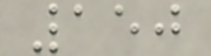150
